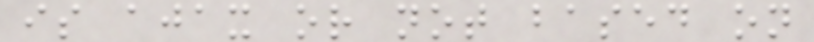is ajax or not based on
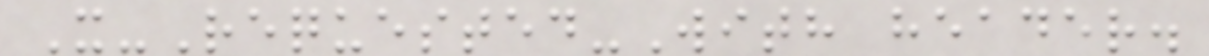X-Requested-With header.
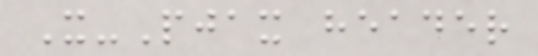X-Pjax header
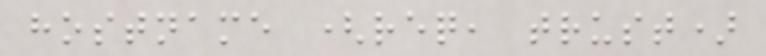hostname (req, trust)
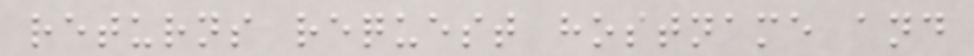returns request hostname and
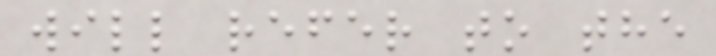will refer to the
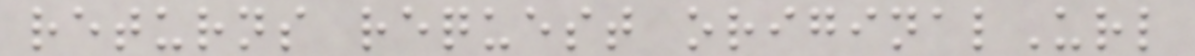returns request originalUrl
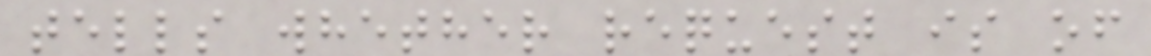tells whether request is of
